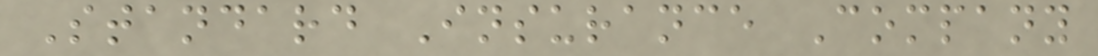Standard Insurance Company
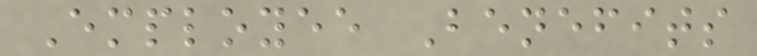Employee Benefits
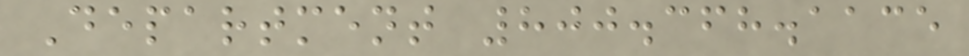Department 800.368.1135
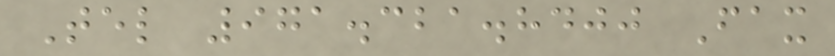Tel 971.321.8400 Fax
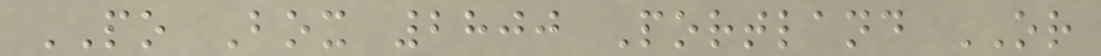PO Box 2800 Portland OR
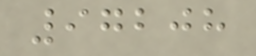97208
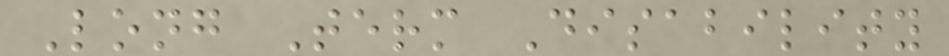Long Term Disability
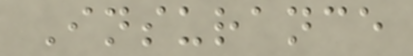Insurance
